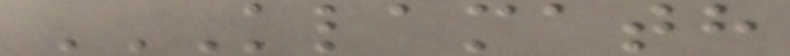KLAMATH
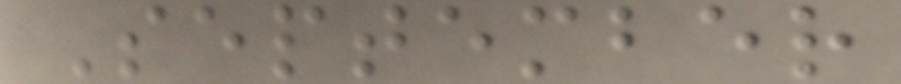September
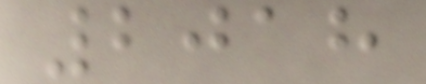2018
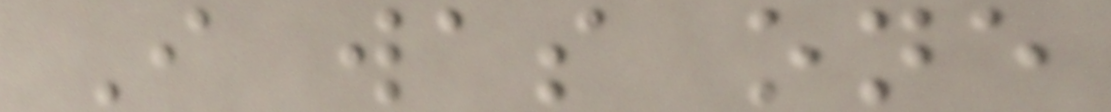I was one
